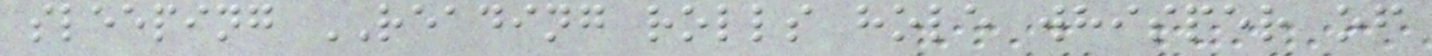sleeping READING rolls hole whisper of
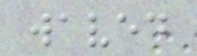waved
